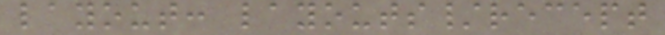layout: layouts/recept
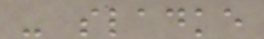- sladke
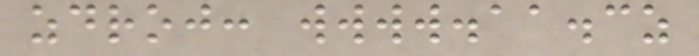zdroj: wwww.aa.cz
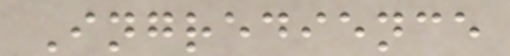Ingredience
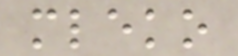mleko
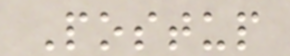Postup
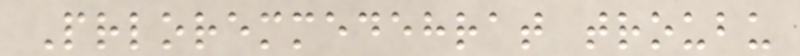Prloremmedehrat troubu
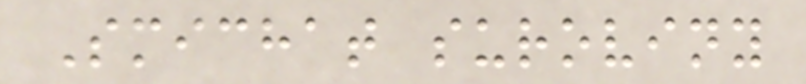Smichat suroviny
